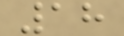18
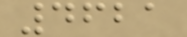4621
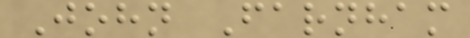John Farnham
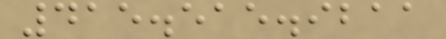415.515.9211
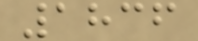1836
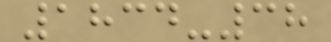1834-38
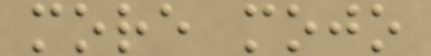more mojo
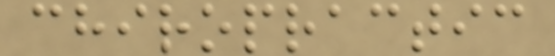chiropractic
